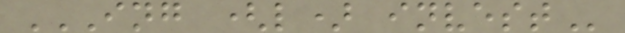ING (L) INVEST
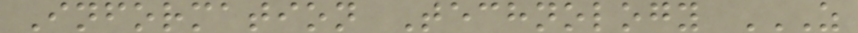Information Technology Z
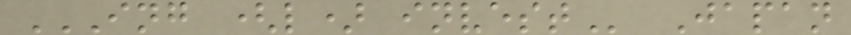ING (L) INVEST Japan
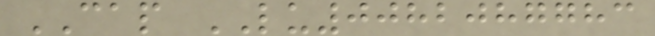CAP LU0082087783
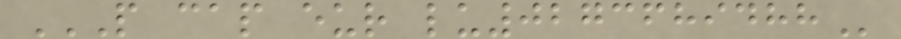P CAP EUR LU0273689488
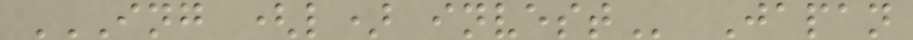ING (L) INVEST Japan
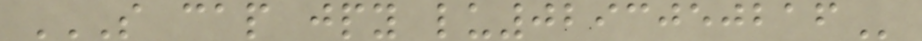S CAP JPY LU0293050216
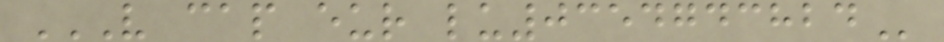V CAP EUR LU0354743824
